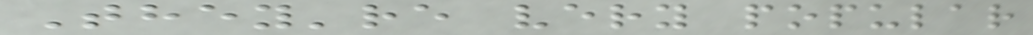They're very popular
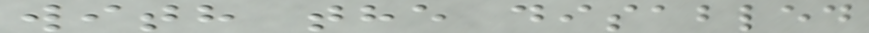with the disabled
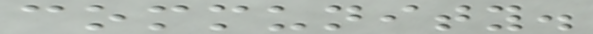community.
